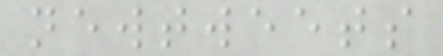newtweets
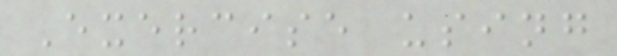Exercise using
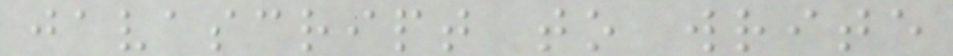javascript to write
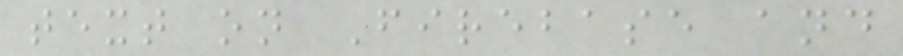text on Firebase and
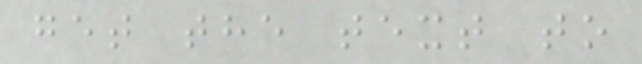get the text to
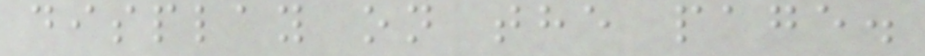display on the page.
